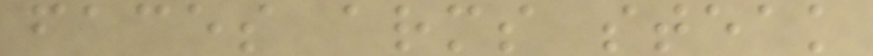faces arms steak
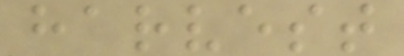harvest
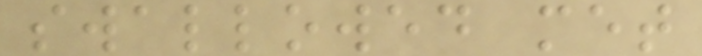swallowed met
